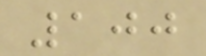100
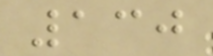130
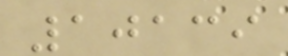10139
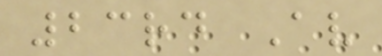23rd Av
